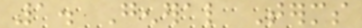1. General Terms
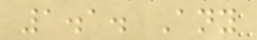1.1. Any
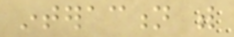interaction with
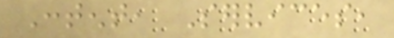Content, Services,
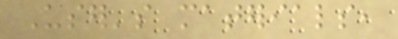User's materials,
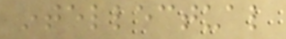intellectual
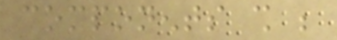components shall be
